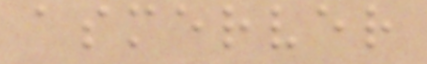asmerver
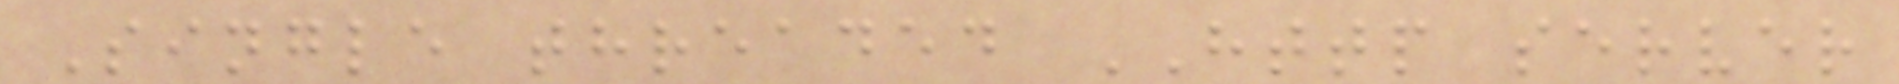Single threaded HTTP server
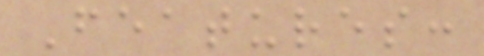Features:
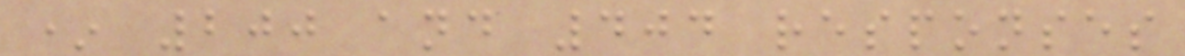* 200 and 404 responses
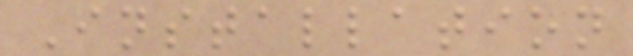Installation
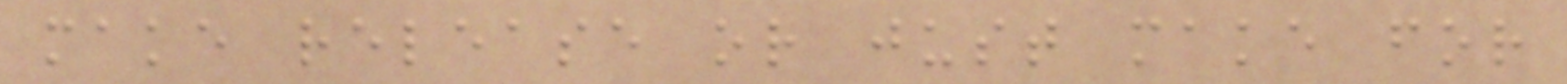make release or just make for
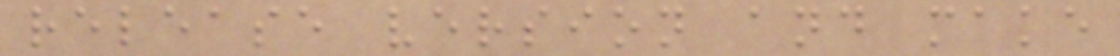release version and make
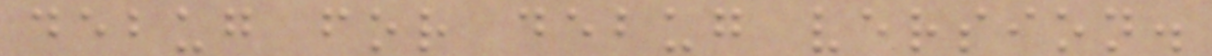debug for debug version.
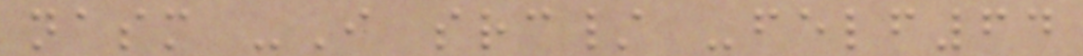nasm -I src/ -felf64
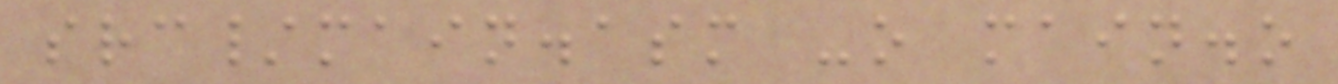src/main.asm -o main.o
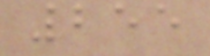255
